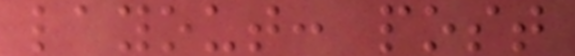layout: post
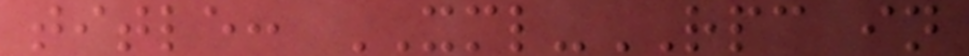title: XML-RPC in
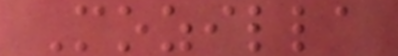Mozilla
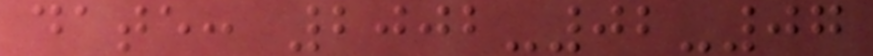date: 2002-02-07
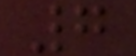7
